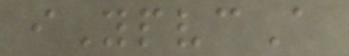iYpvcA
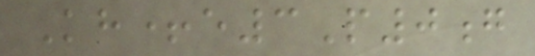Kh+e3P0g
